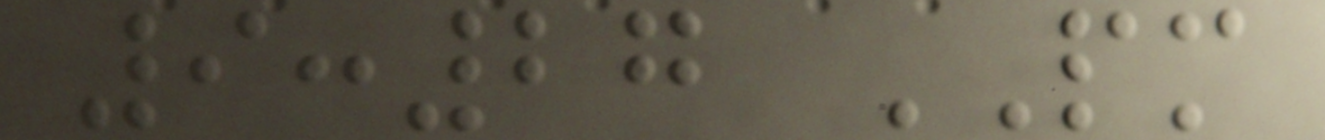9:27 PM
